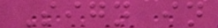Sign in
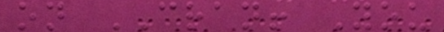on CRAN! You
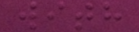with
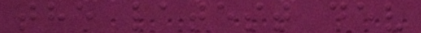the latest dev
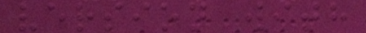version with
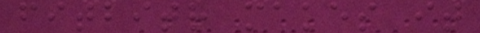fitbitr makes it
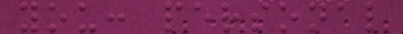you: personal
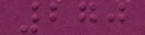270
